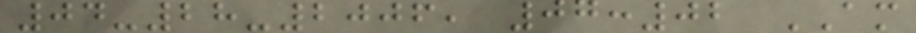04-28-2006, 07:02 AM
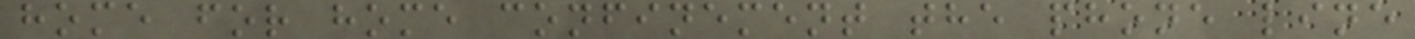home for home confinement the phone line
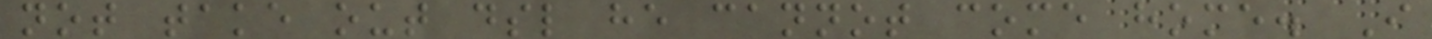not take out dsl he cannot come home. I
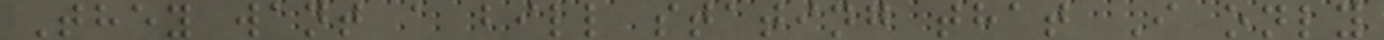They want a bill stating that I only
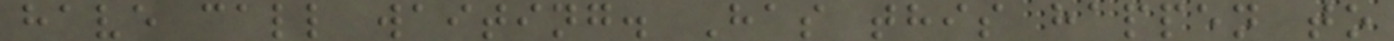have call waiting. Has this happen to
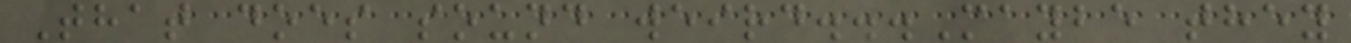That does sound weird...Maybe they
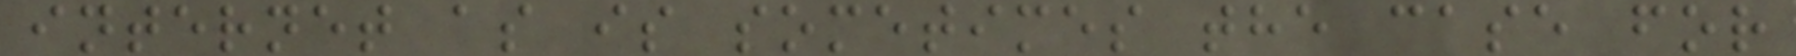internet as is sometimes the case for
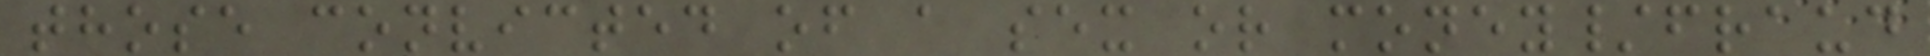those convicted of a sex or money/fraud
